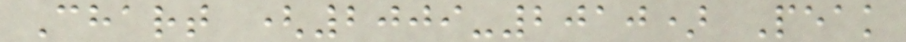Chart (2009-2010) Peak
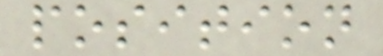position
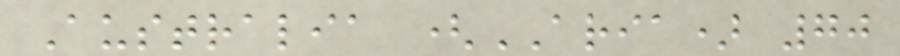Australia (ARIA) 70
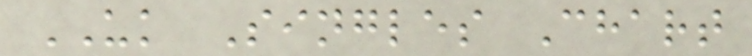UK Singles Chart
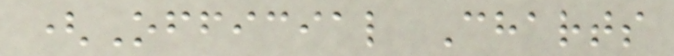(Official Charts
